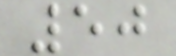50
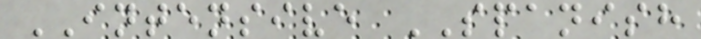INTENSIVE SPANISH
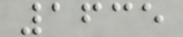1635
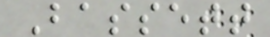Bassett
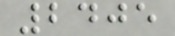2405
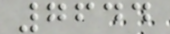7644
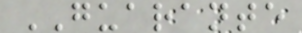GUARANTE
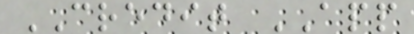CREDIT APP
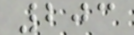203
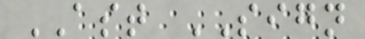AST SIGN
